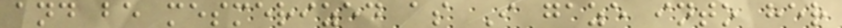and be mesmerized as I gaze into her
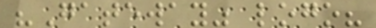"Gateway" logo?
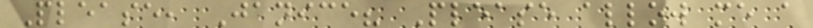Please, Janice? Please allow me a
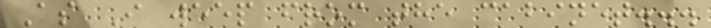As I weep from the cabinet...
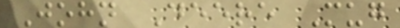John Deere Mug
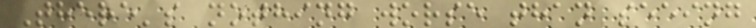There's nothing worse than seeing
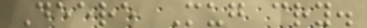Deere Mug cry.
